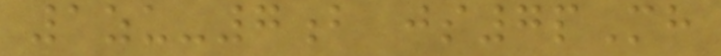1zu-7b js7pMh
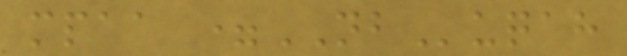mpaa =NBuqah
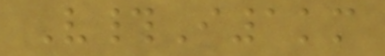V#I1km
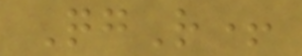QgR+
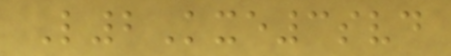L2Kxe3svd
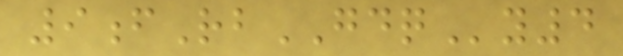9fRbGDQy4
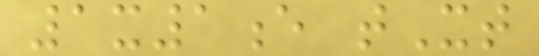1x1e tXt
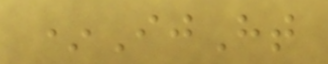*IjHt
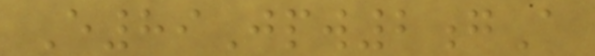E89Jpw2gA
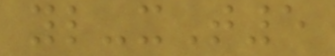yl-xT5
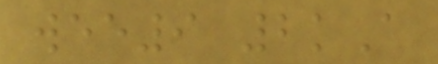wee9 2kA
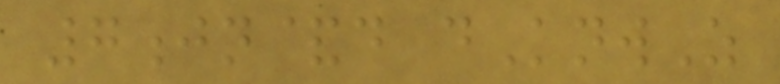7jn&d dKnwZ
